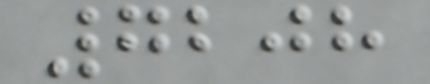7208
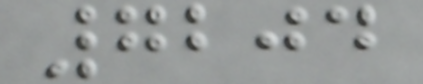7204
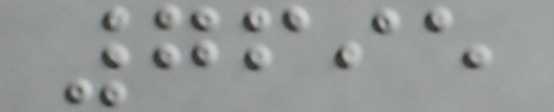7695
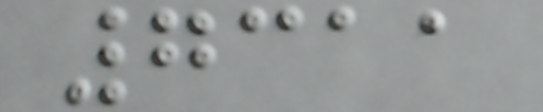7311
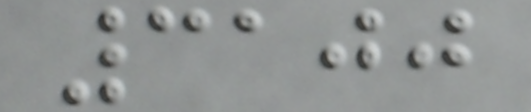3100
